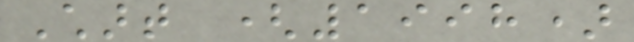Chart (1998)
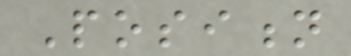Position
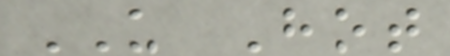US Hot
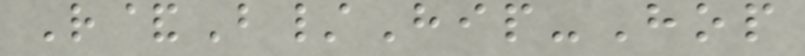R&B/Hip-Hop
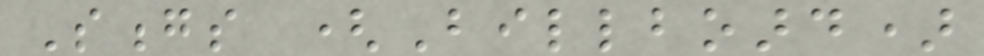Songs (Billboard)
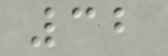32
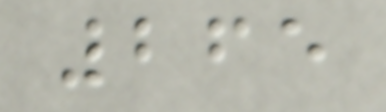265
